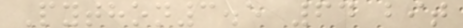Python3.5 64 bit
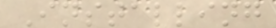Installing
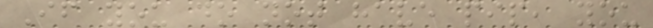If you do not have pip, you
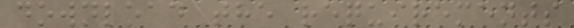download the requirements
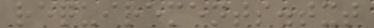requirements.txt
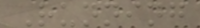Running
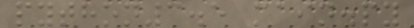python3.5 main.py
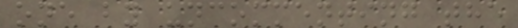one by uncommenting the
